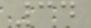34
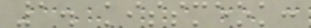1. kissmeok:
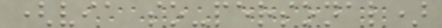(via so-personal)
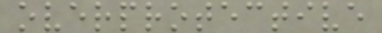overprotective
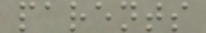parents
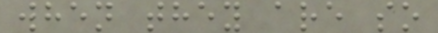when they are so
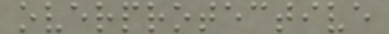overprotective
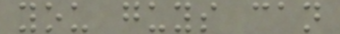you guys can
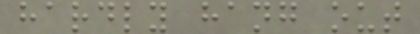hardly hang out
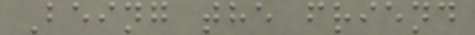Being the friend
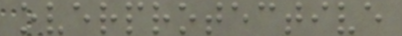overprotective
